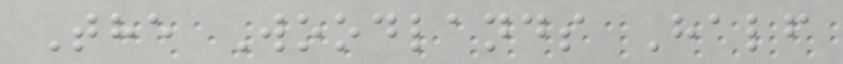The Woodlands Half
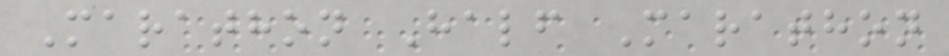Marathon Half Marathon
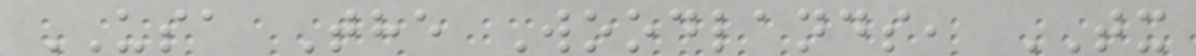USA The Woodlands, TX
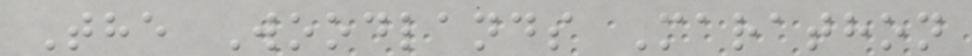The Woodlands Marathon
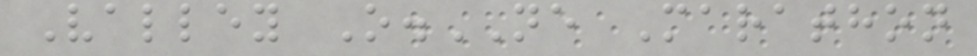Valley O.NE Marathon
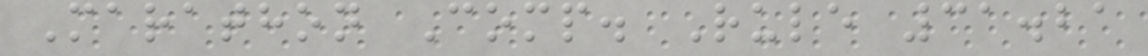Marathon Comp. Rule 31.21
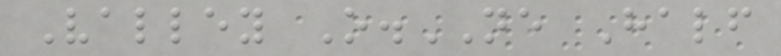Valley O.NE Half
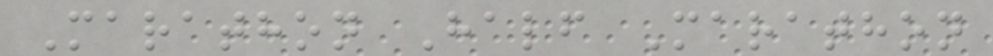Marathon Half Marathon
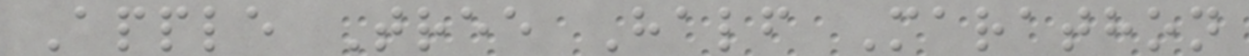Apple Tree Half Marathon
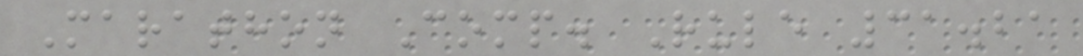Marathon Comp. Rule 31.21
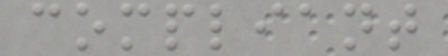compliant
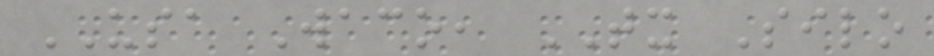USA Waco, TX Silo
